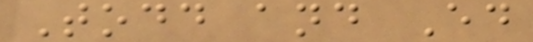Todd and Ed
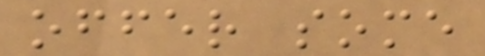offer some
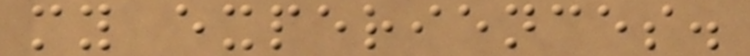my experiences.
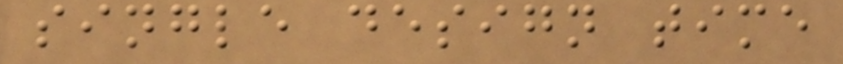single design time
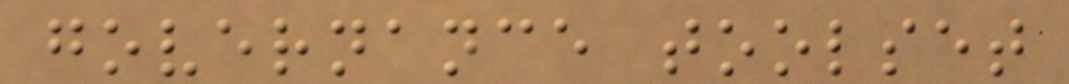governance toolset
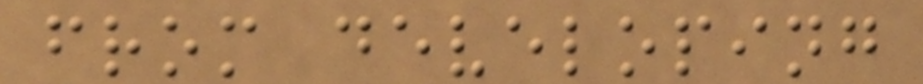from developing
